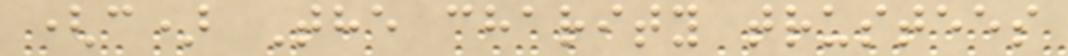(c) The charity trustees
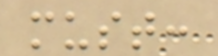must:
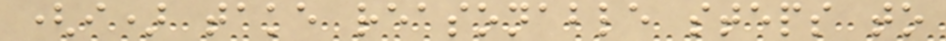(i) take reasonable steps to
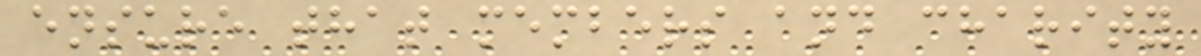ensure that members and charity
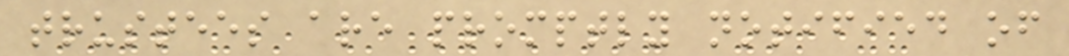trustees are promptly notified of
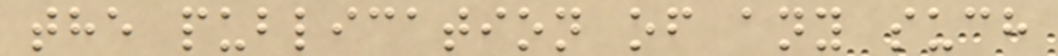the publication of any such
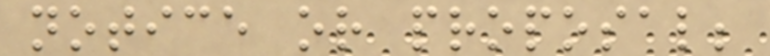notice or proposal;
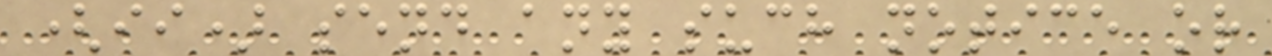(ii) send any such notice or
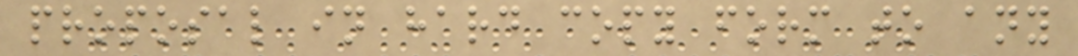proposal in hard copy form to any
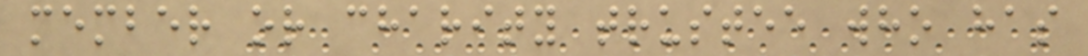member or charity trustee who has
